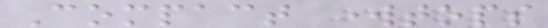Compact worktops
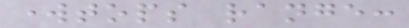worktops range:
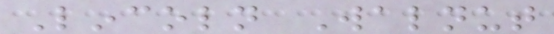Lincoln Walnut
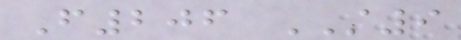F206 ST9
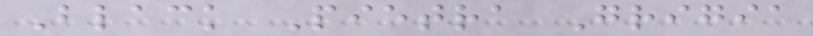Black Pietra Grigia
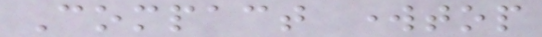Compact worktop
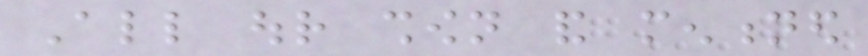All our shown and mentioned
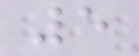5
